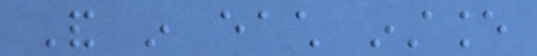And in each instance
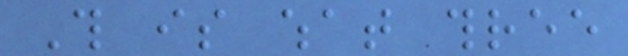This is what three
